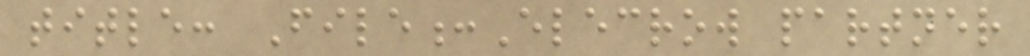title: File:Elecrow partner
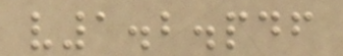v1.2.pdf
